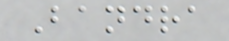Bandra
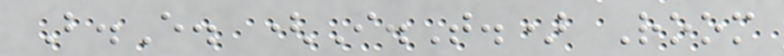B.E. (I.T.) Room
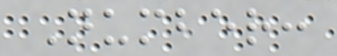Number:
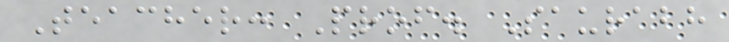Teacher: Prof. Saurabh
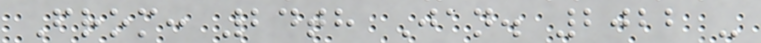From: 24th Jan. 2022 -
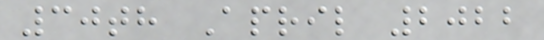30th April 2022
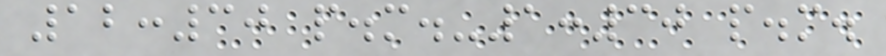12:30 p.m.-1:30 p.m.
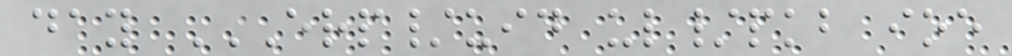day ERP/UID UL/PKB IOE
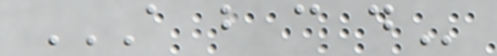A B C D
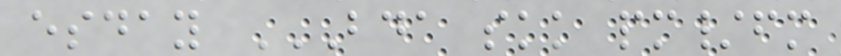esday BDA SKK PM/FM
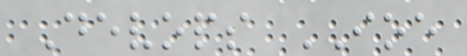Devops IOE
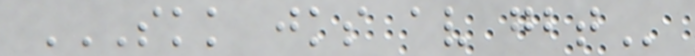SKK JKS AV GBT
